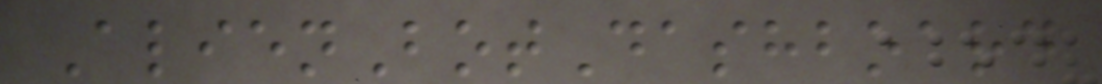AlienBotDashboard
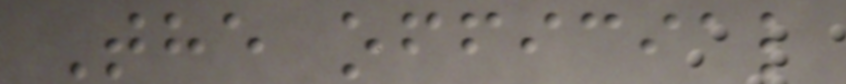The official
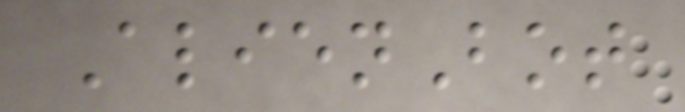AlienBot
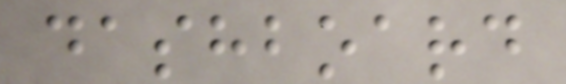dashboard
